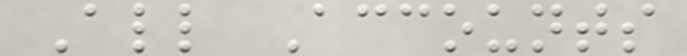All Accounts
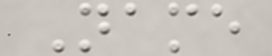Name
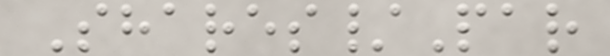Shares/Par
